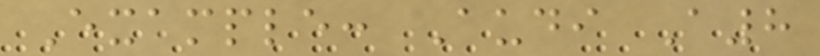Example: Audi A8
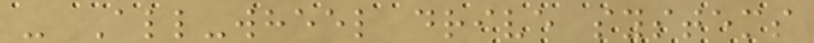- All-wheel drive systems
